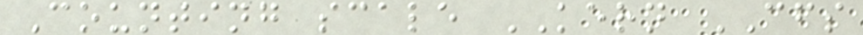Counting scale KERN CFS
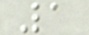1
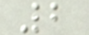2
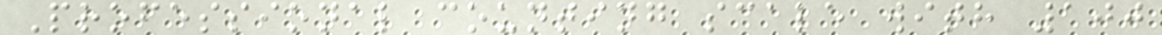Professional counting scale with 100
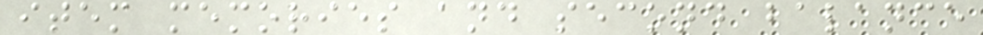item memories and second balance
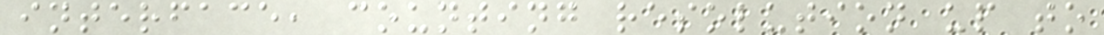interface, counting resolution up to
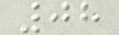08
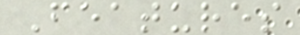Features
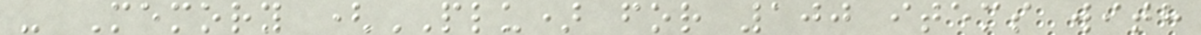- Memory (PLU) for 100 items with
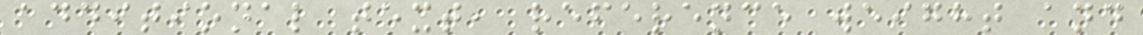additional text, reference weight and
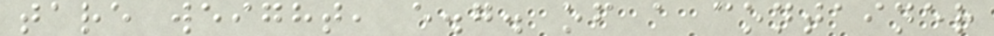tare weight, e.g. of a container
